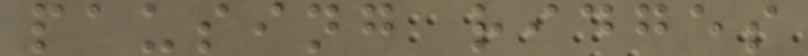pausing ridges
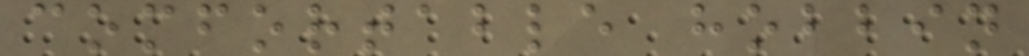comfortable hobbin
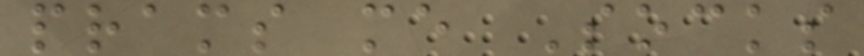prams me Socks
